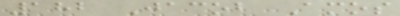182 Jacob Amos
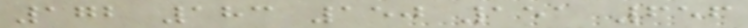172 183 150 151 656
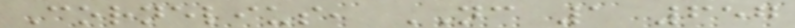Cornelius, NC 1 657
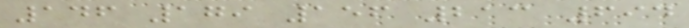146 179 156 213 694
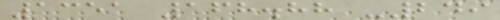1351 168.88 -249
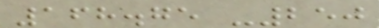168.75 -250
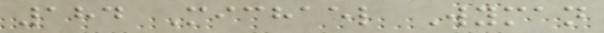184 Michael Wyman
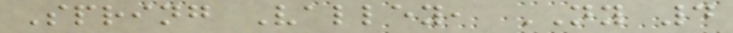Spring Valley, NY 4
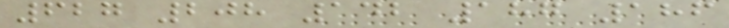627 208 142 187 186
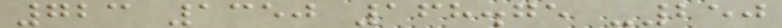723 1350 168.75 -250
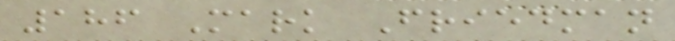186 Mark Friedman
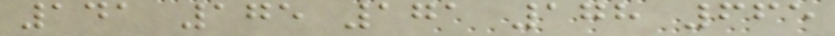141 175 171 178 665
